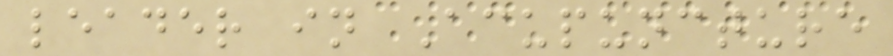leader in Acupuncture
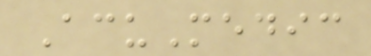AcuMedic
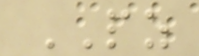PZ
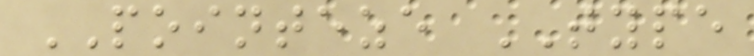POINTEZE TYPE
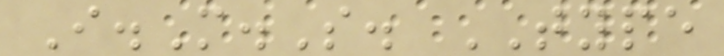I.M.S. TYPE
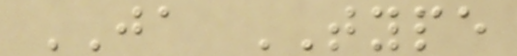JA TYPE
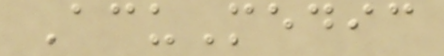AcuMedic
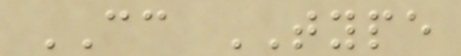CC TYPE
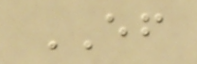EF
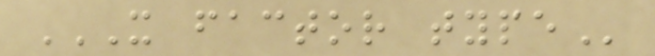X FACTOR TYPE
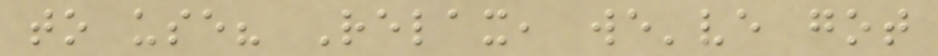to use? Relax, we've got
